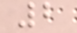2
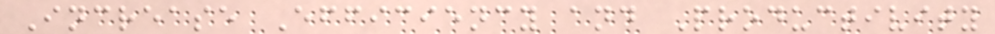Increase Efficiency and Productivity
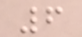6
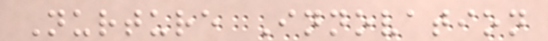Nurture Innovation
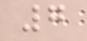7
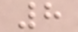8
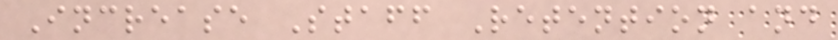Increase Staff Retention and
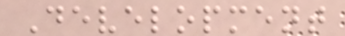Development
